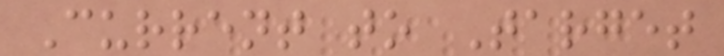Current to Target
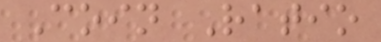Coin Ratio
